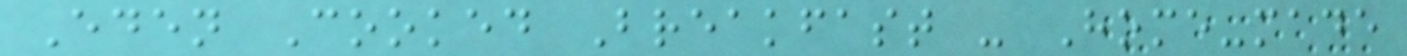Eden Cooked Breakfast - Home-made
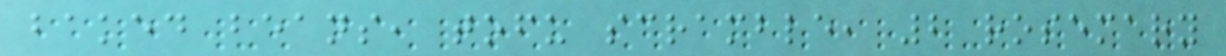baked beans, tofu scramble, 2 rosemary
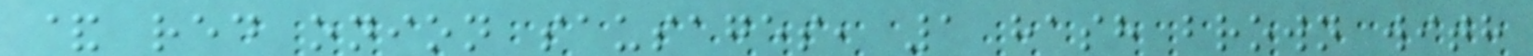& red onion sausages, 1 hash brown with
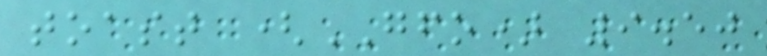toast (GFO) 9.50
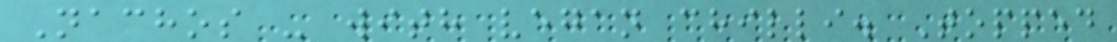Nachos - with vegan chilli. Topped
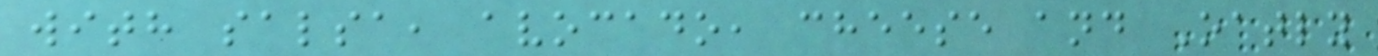with salsa, avocado, cheese and Oatly
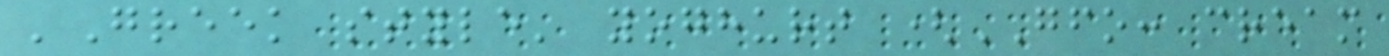'Greek style' yoghurt (GFO: cream
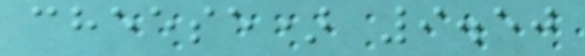cheese) 9.50
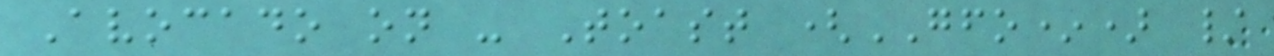Avocado on - Toast (GFO*) /
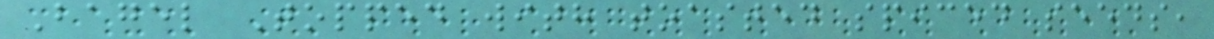Bagel Topped with toasted spiced seeds,
